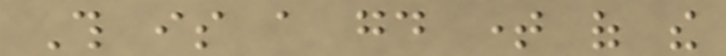This is a good time of the
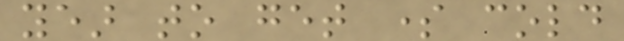year to get some cold
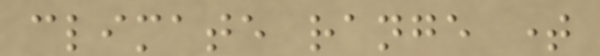climate range time
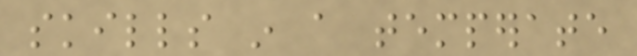skills in a temperate
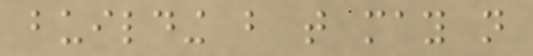building but that may not
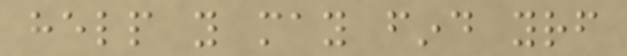help you may find yourself
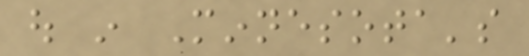out in Minnesota's
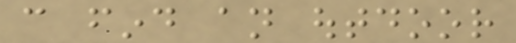can find an outdoor
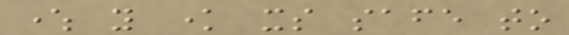where you know its safe to
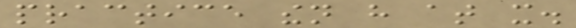practice then have at it.
